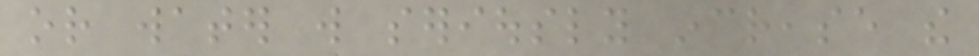or water will seriously increase the
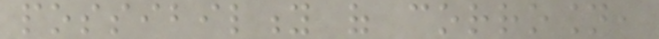possibility of corrosion,
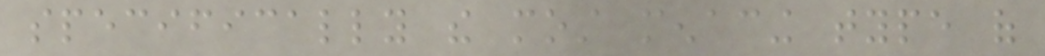specifically the most menacing type of
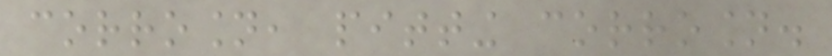corrosion, pitting corrosion.
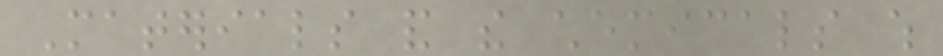Materials and the chemicals which
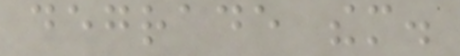degrade them.
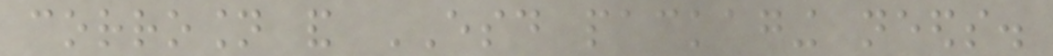corrosion and ESD packaging needs.
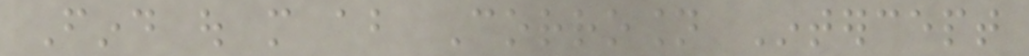Find out more about Corrosion Intercept
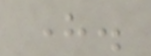here.
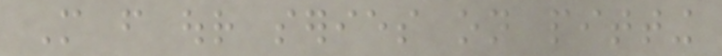More from our series on pitting
